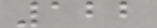122
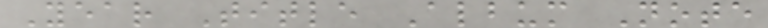Year Title Album Note
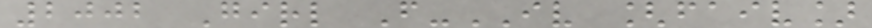2002 Girl F-IV [faiv]
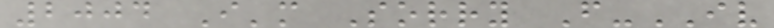2004 I'm Sorry F-IV
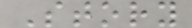Story
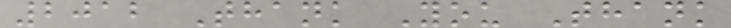2012 Thank You Thank
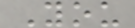You
